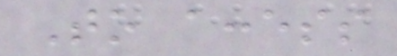To access
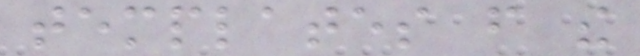templates from the
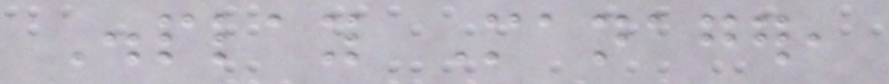Display Manager,
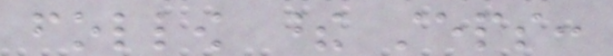follow these steps:
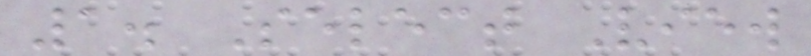1. Select View
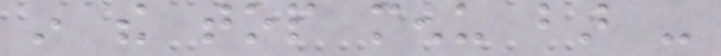in the top menu bar -
